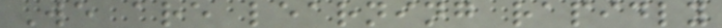We are learning rapidly
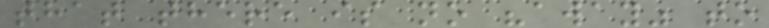that there is no "away" to
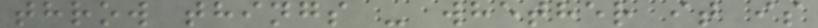throw things - whether it is
